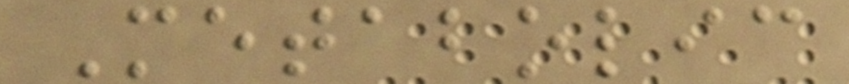Metabolic
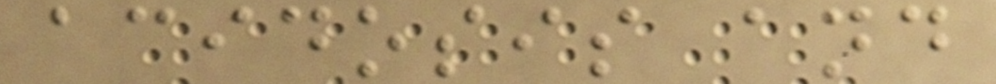acidosis and
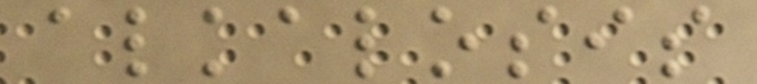alkalosis
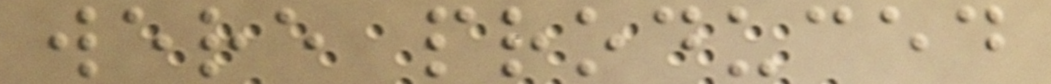were produced
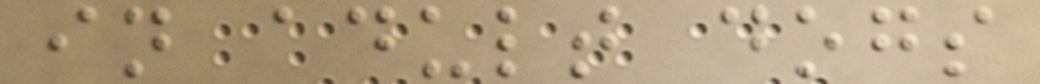in adult dogs
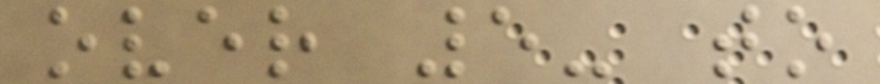over 5- to
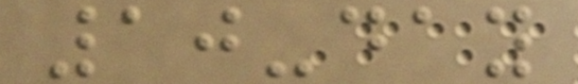10-day
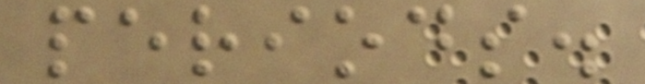periods.
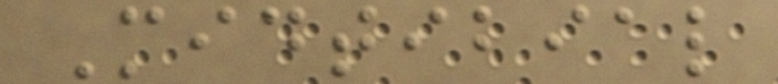Midtibial
